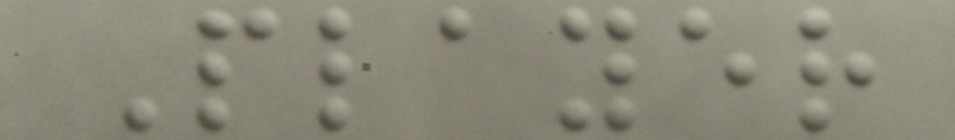Player
